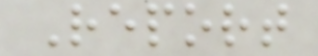Report
